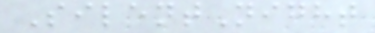SilentNight
